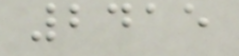2415
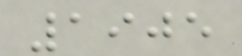1905
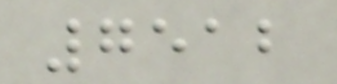7512
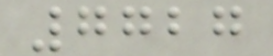7727
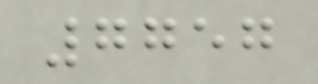7757
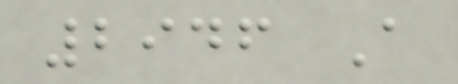2946 A
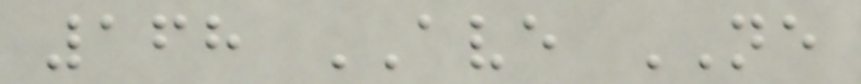168 AVE NE
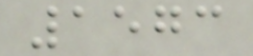1573
